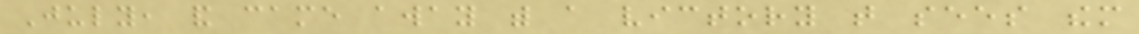July, and came away with a victory that sees them
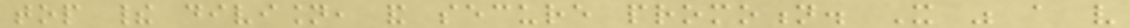top their division, and secure promotion. It was a very
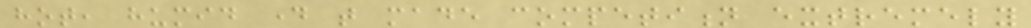hot, humid day that made competition extremely
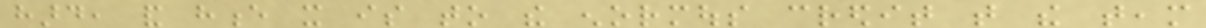hard, and hence it is to the enormous credit that the team
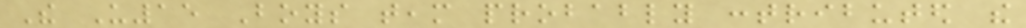The U15 Boys team probably contributed the
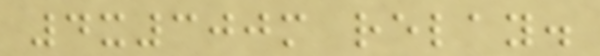4x300m relay.
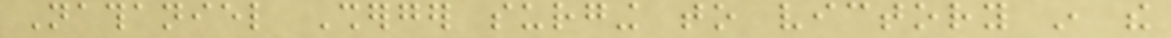Nathaniel Sherger surging to victory in the
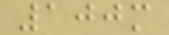100m
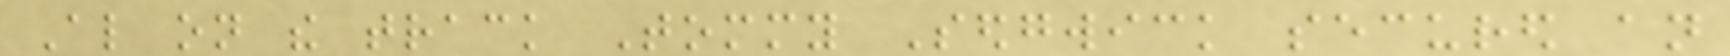Also on the track Tommy Sedgwick secured an
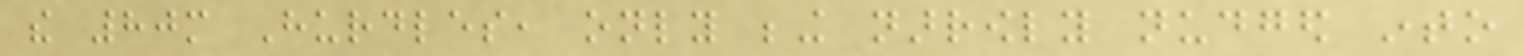the 80m Hurdles, only being narrowly nudged into
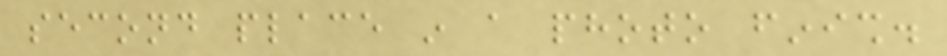second place in a photo finish.
